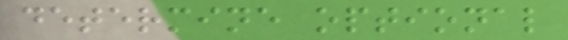determine optional
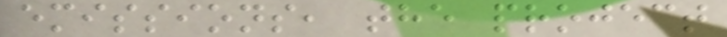emissions, the project
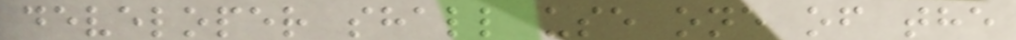developer shall use one of the
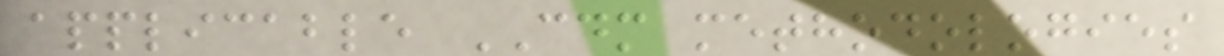applicable CDM methodologies
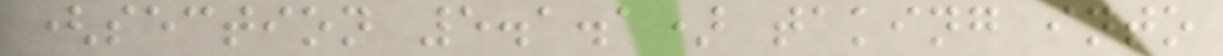(section 5.1.1) taking into
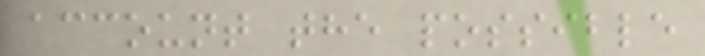account the possible
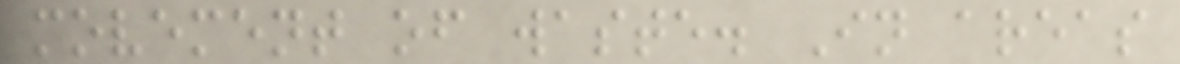movement of waste. In areas
